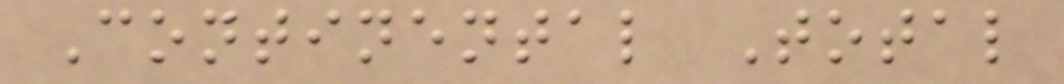Continental Total
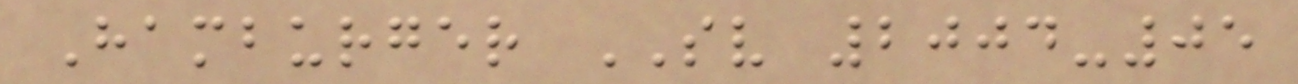Hamburger SV 2004-05
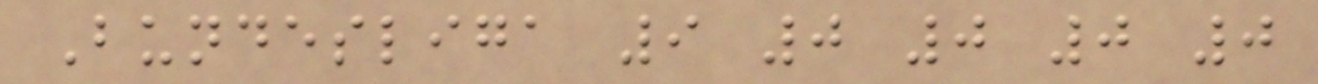Bundesliga 9 0 0 0 0
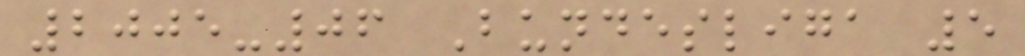2005-06 Bundesliga 5
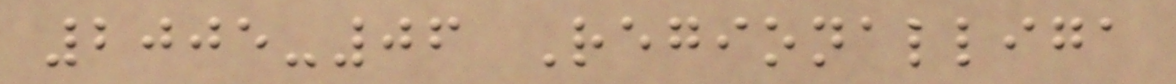2005-06 Regionalliga
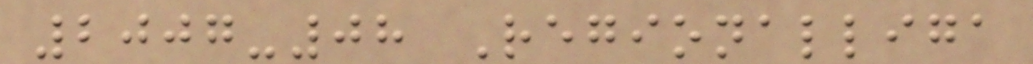2007-08 Regionalliga
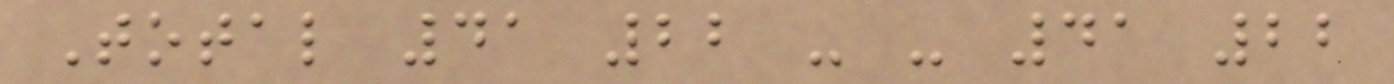Total 41 22 - - 41 22
